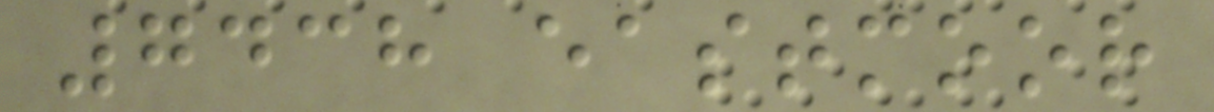7438 eastmoor
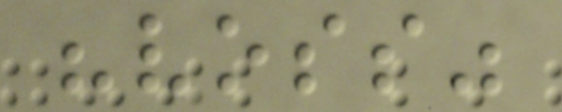"voss"
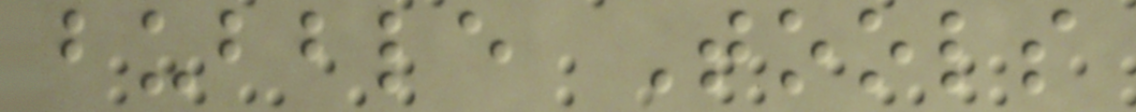bubble Tools
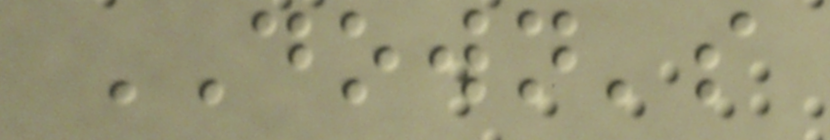DOWN's
